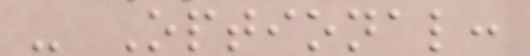- Optional:
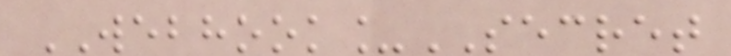WEBHOOK_SECRET
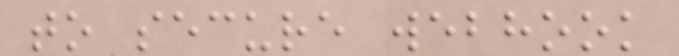to secure webhook
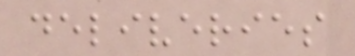deliveries
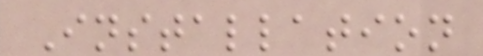Installation
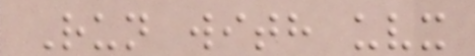Run with uvx
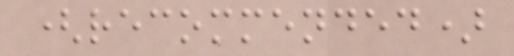(recommended)
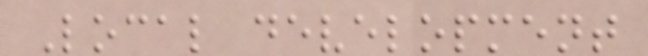Local development
